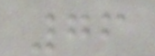76
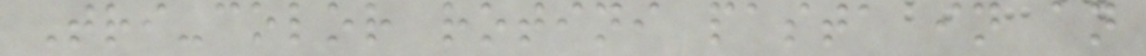Tri-color rotini pasta in an
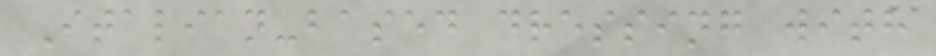Italian-based dressing with
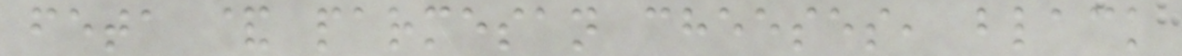feta & parmesan cheeses, black
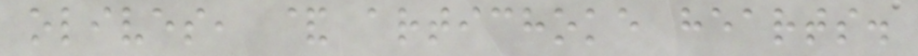olives, & artichoke hearts.
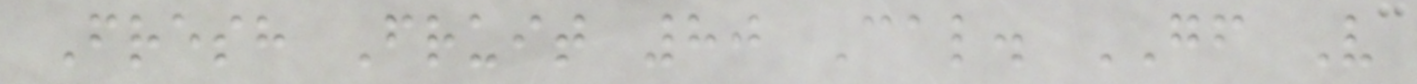Fresh Fruit 80 Cal. GF V
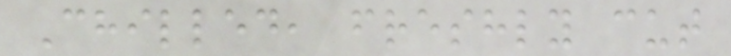Chilled, freshly cut
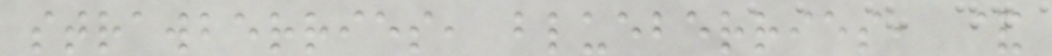strawberries, blueberries, &
